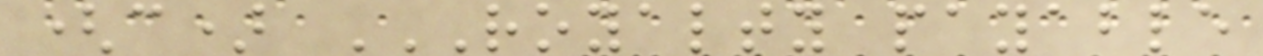(c) ROYALTY PAYABLE
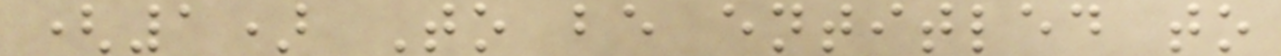(1) To be entitled to
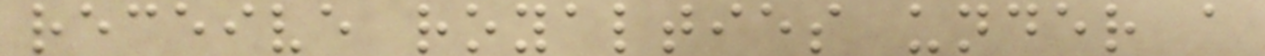receive royalties under a
